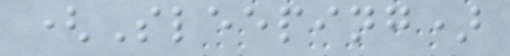(Sleeping)
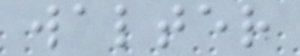walter
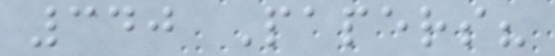340 Papers?
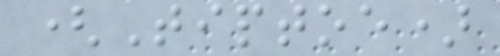(Tiptoe)
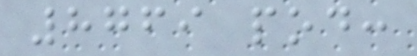8769 pod:
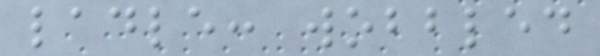ladle: wobbled
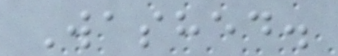Washed.
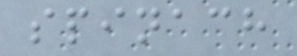spinach
